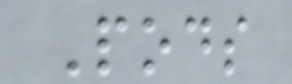Pods
